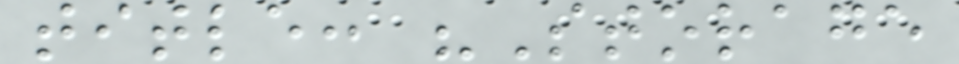title: "Storage
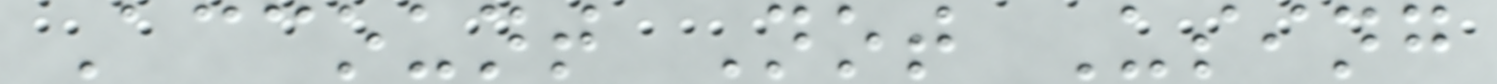Account Not Using
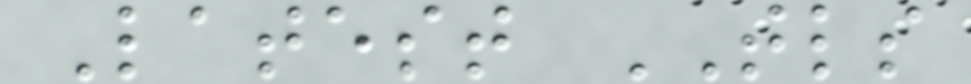Latest TLS
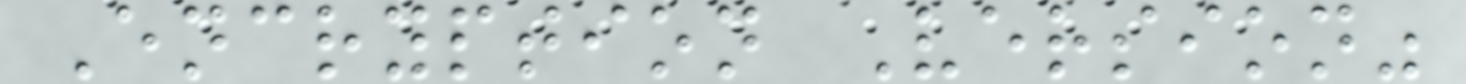Encryption Version"
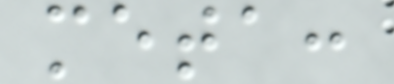meta:
